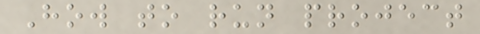How to run project
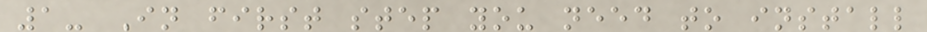1- In first step you need to install
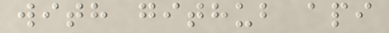with github api
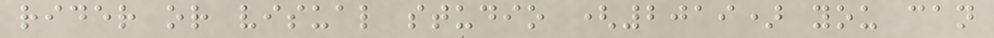rider or visual studio (2019) you can
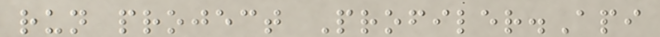run project Profiler.Api
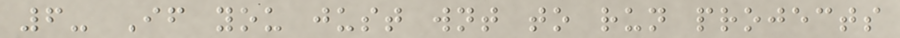6- If you just wnt to run projects
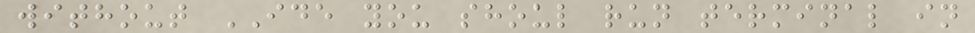without IDE you shoul run terminal in
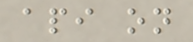api on
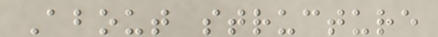About structure
